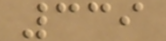339
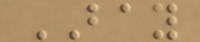BAY
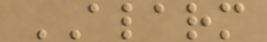ALARM
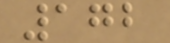172
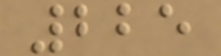225
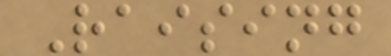Raising
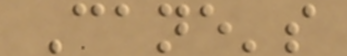Cane's
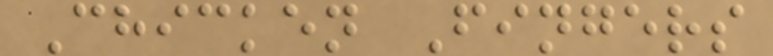Chicken Fingers
